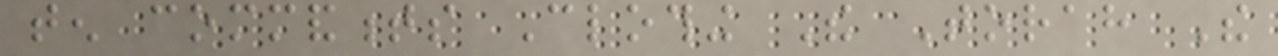ten commandments Clothing The Torah The
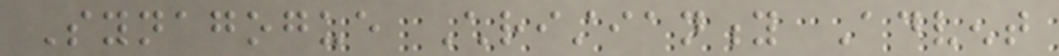Synagogue Christianity Advent
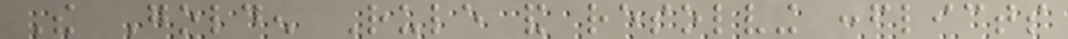The Golden Rule and resolving conflicts
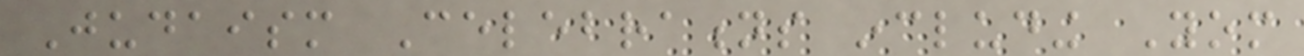Judaism Celebrations including Yom
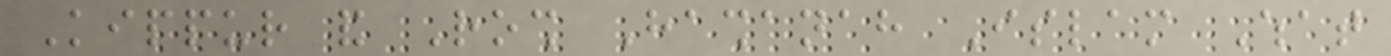Kippur and Rosh Hashanah Islam What
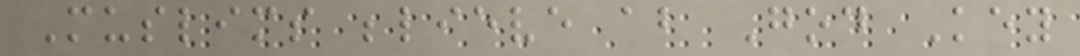Muslims believe about God Key
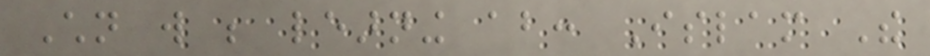Children will be learning about: Islam The
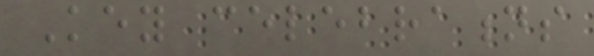Key celebrations
